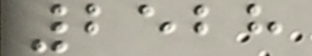2528
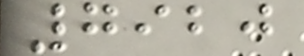7920
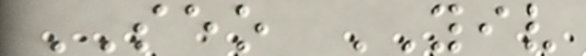SEO YIV
